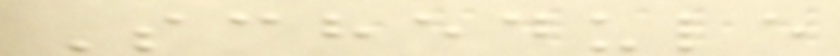Schedule
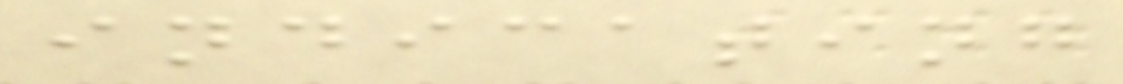indicating
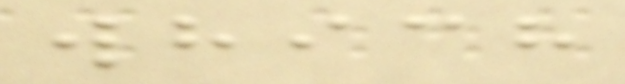which
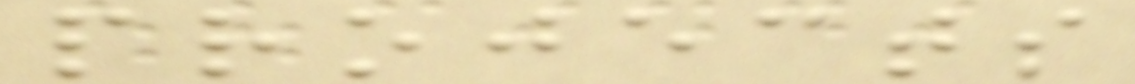projects
